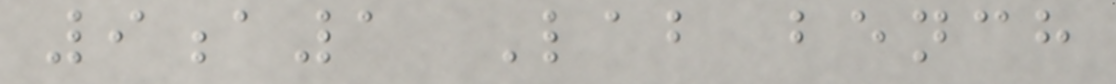9a1 Lab bench
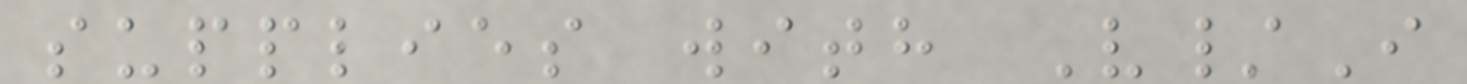supplies with V/I
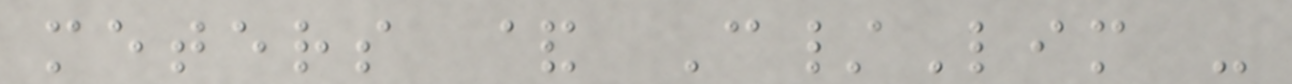meters & C/Lim -
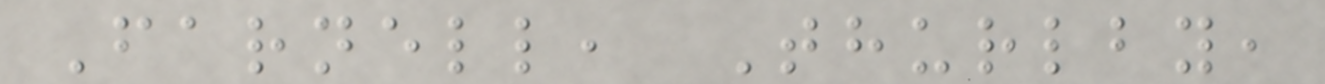Farnell, Thurlby,
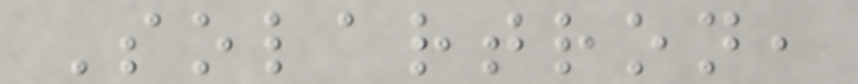Solartron,
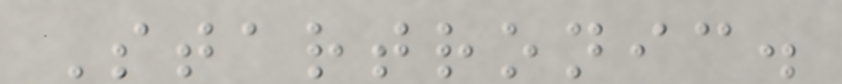Startronic.
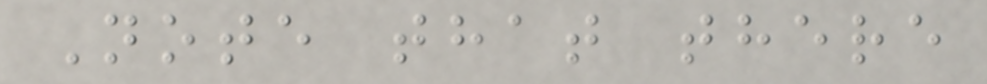Note that there
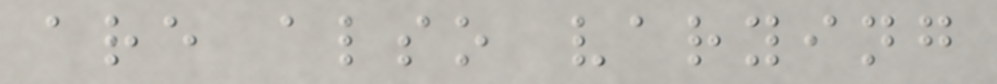are also varying
